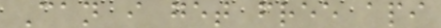Can i get free api
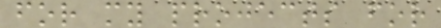for my projects for
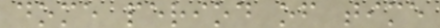dome period of time
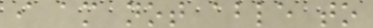i am not able to
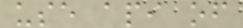use api of
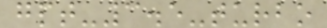gpt-3.5-turbo
